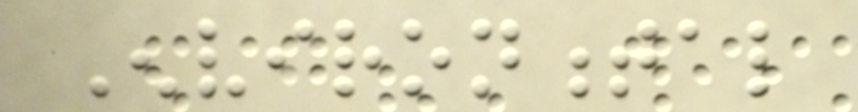Environmental
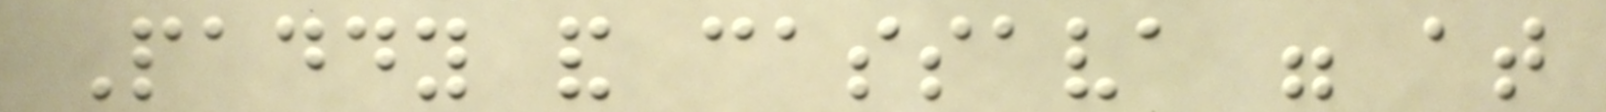Paddy and cassava were at
